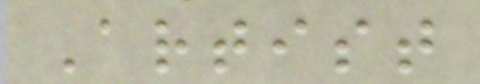Artist
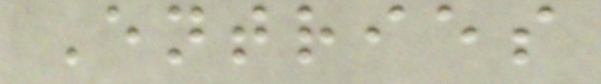Entries
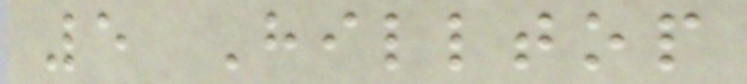5 Hilltop
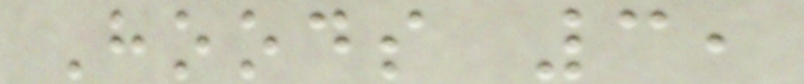Hoods 3,
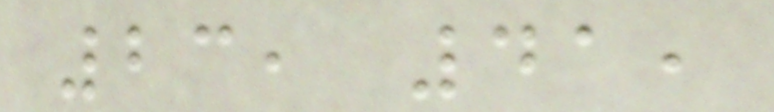23, 41,
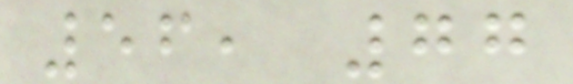56, 77
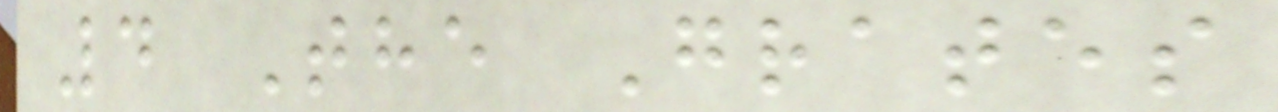4 The Grates
